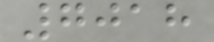7018
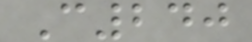C240
